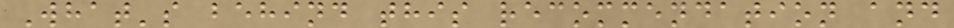What's behind this recommendation and
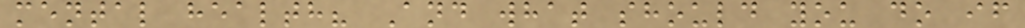mental health? And what should you do if
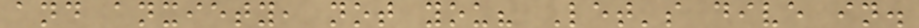and anxiety, not you? Let's dive in.
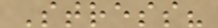Stress?
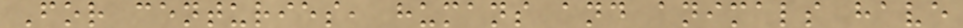For centuries, humans and animals have
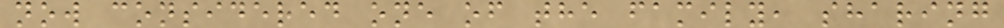now considered one of the family, sharing
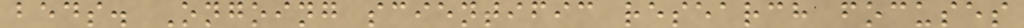beds. Ongoing scientific research focuses
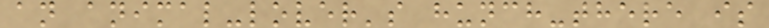an animal-lover's hunch-there is
